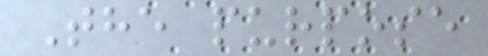The purpose
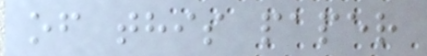of this paper
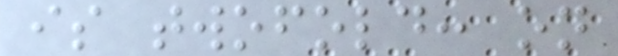is twofold: on
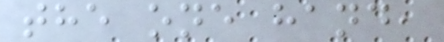the one hand,
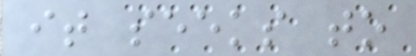it seeks to
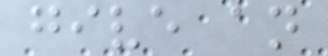give an
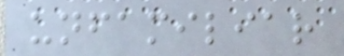unfamiliar
